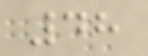48
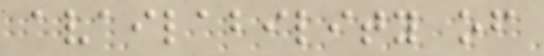availability of
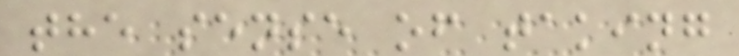the sense of taking
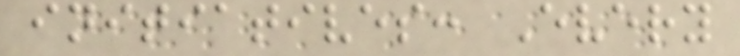initiatives: Every
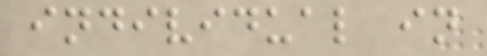individual in
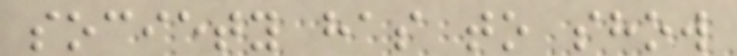society has to show
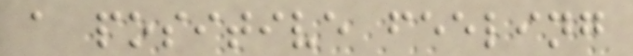a positive feeling
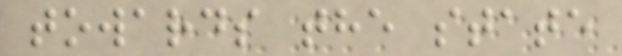towards the state
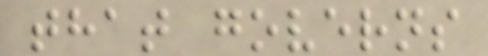that governs
